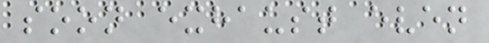soon exhaust even
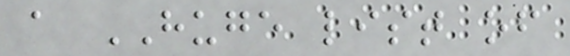a HUGE list of
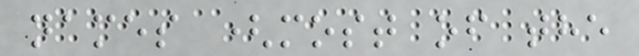names (most of the
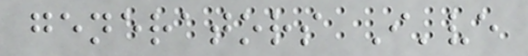generators I've
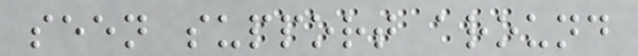seen support around
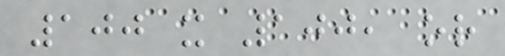100 x 100, or
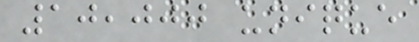10,000 unique
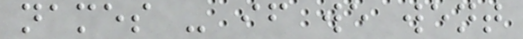names - if we went
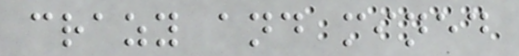crazy and mined
